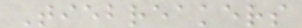Tiebreakers
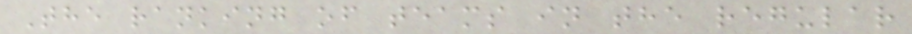The ranking of teams in the regular
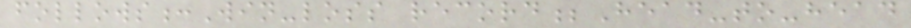follows:Win-loss record;Head-to-head
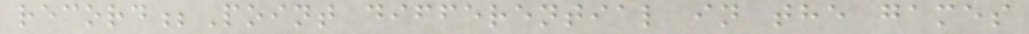record;Point differential in the games
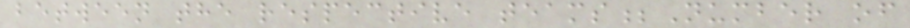between the respective teams;Number of
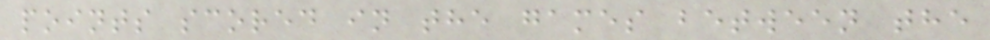points scored in the games between the
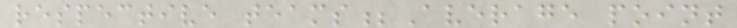respective teams;Average point
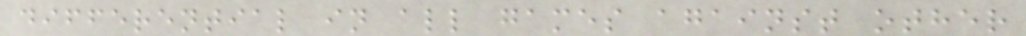differential in all games against other
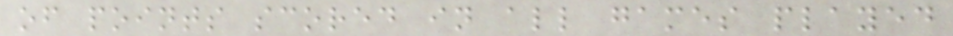of points scored in all games played
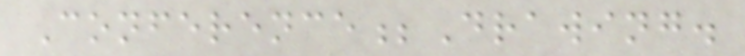Conference;Drawing.
